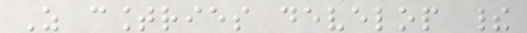As countries develop their
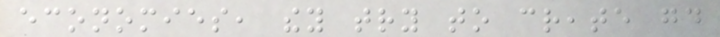economies, they try to create good
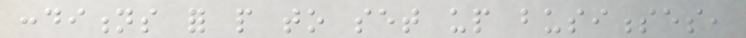conditions for people to set up businesses,
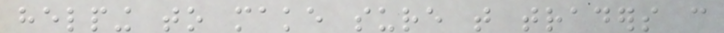helping to make sure that traders can
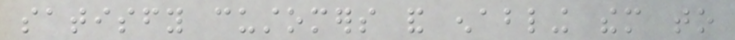satisfy customers and enabling them to
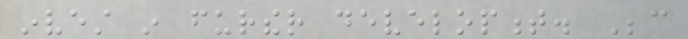invest in further development. Because
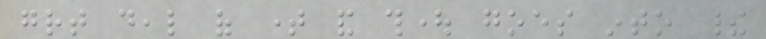great deal of time and thought goes into their
